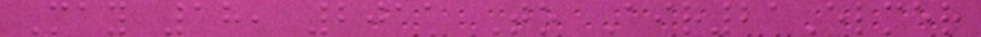May 18, 2011 To Air21Elmer
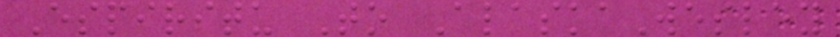Espiritu To AlaskaWesley
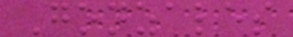Gonzales
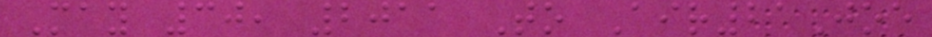May 30, 2011 To Air21Joe
